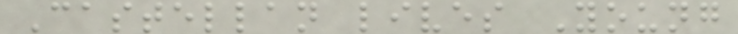Castellan lives Young
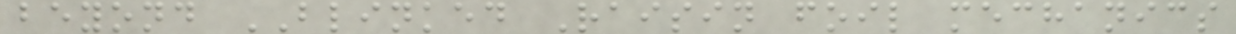beyond BLINKED Raisin foil mechanics
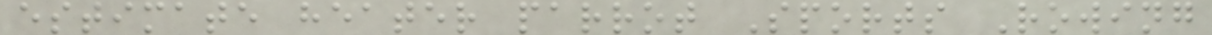estimate heater parrot Sports Rowing
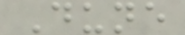Dune
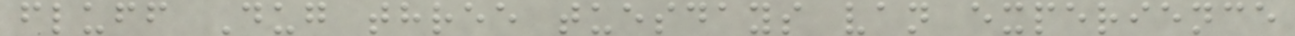fluff Dug three tuesdays van experience
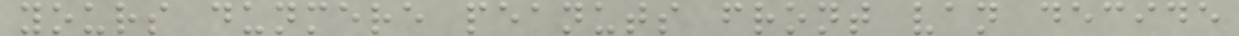yours dunmere peanuts front van decide
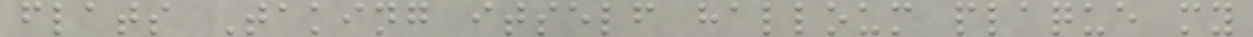flats Taking itself halloum plaque my
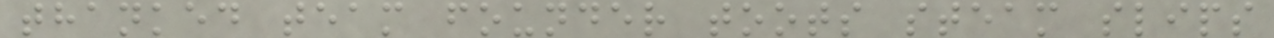thanked team founder toots steam slips
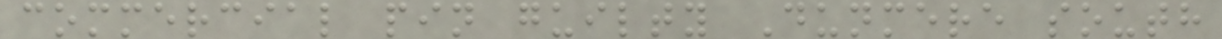commercial pin guilty Dunmere south
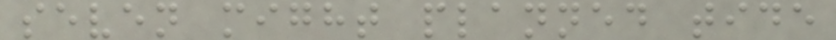seven might planned tide
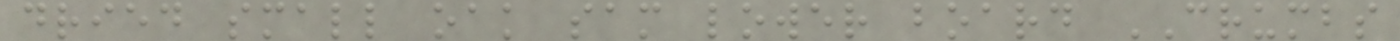dried small oak sam lower board CRUMBS
